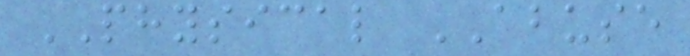PHYSICAL ABUSE
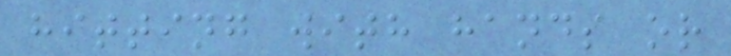hitting with hands or
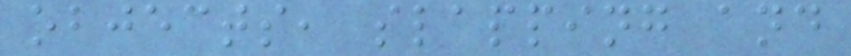objects, slapping and
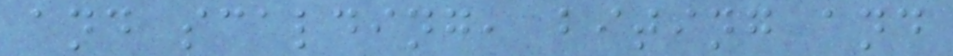and scalding, biting and
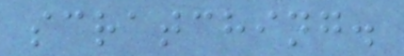scratching.
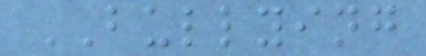BULLYING
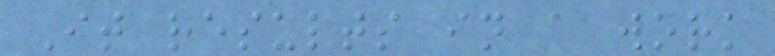It results in a work
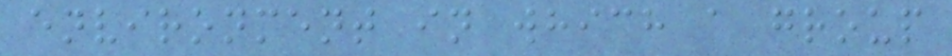environment in which a group
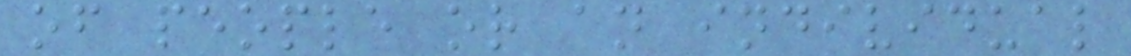of people or an individual
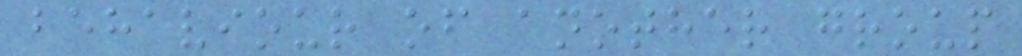behaviour of another group
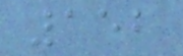152
